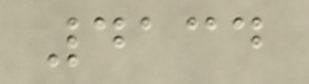4134
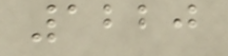1220
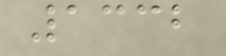1332
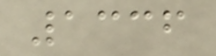1336
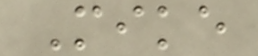Mike
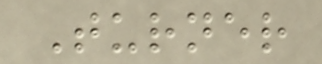Turner
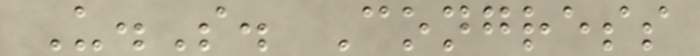U.S. Congress
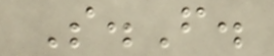S.F.
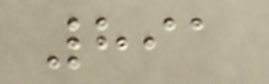891
